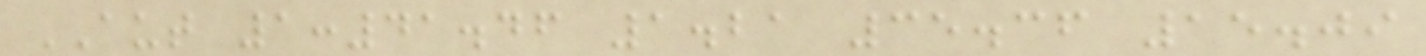AUT 1:41.46 1.21 35.36 15.09
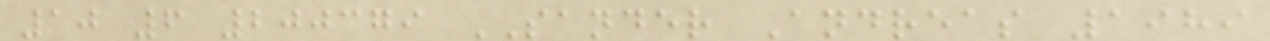10 6 200379 SANDER Andreas 1989
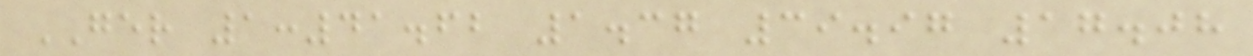GER 1:41.62 1.37 39.97 17.08
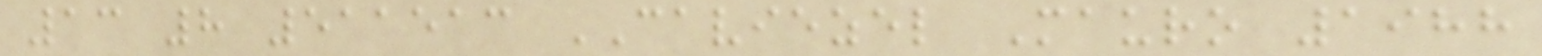13 8 511513 CAVIEZEL Mauro 1988
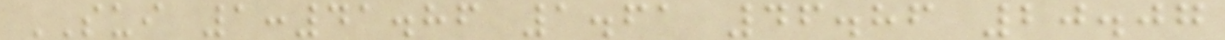SUI 1:41.86 1.61 46.86 20.07
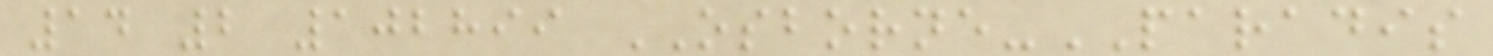14 2 102899 OSBORNE-PARADIS
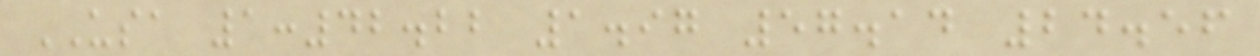USA 1:42.22 1.97 57.14 24.56
